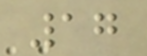17
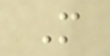M
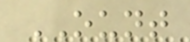OUNT
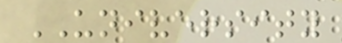UNIVERSITY
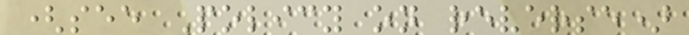(see Policy on reverse)
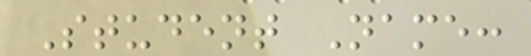Student Name:
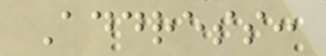Address:
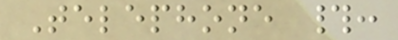Telephone #:
